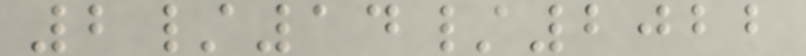2/14/2022
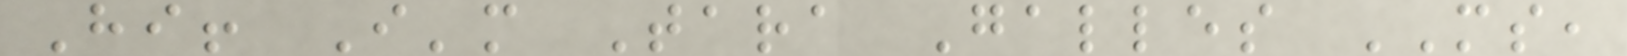Hi! I'm Tara Galles MS,
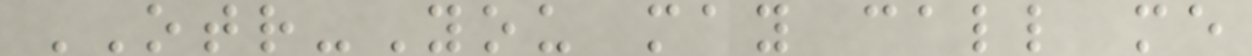OTR-You may call me
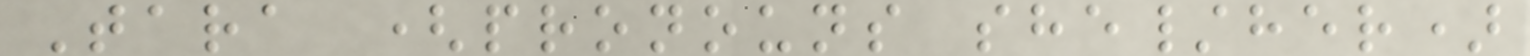Tara (pronouns she/her)
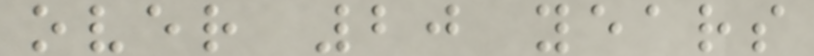over 20 years
